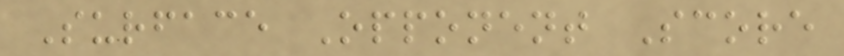Surface Opponent Score
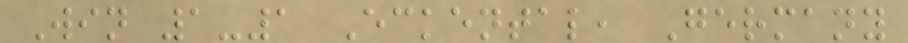Win 1-1 Eckental, Germany
